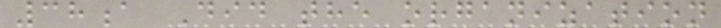38a Did the organization
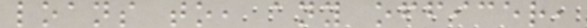loans to, any officer,
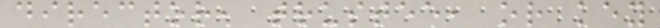director, trustee, or key
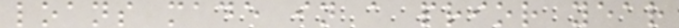loans made in a prior year
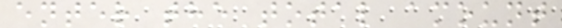enter the total amount
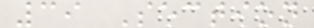39 Section
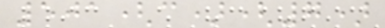501(c)(7)
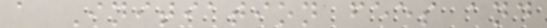a Initiation fees and
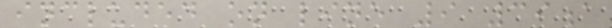included on line 9 39a
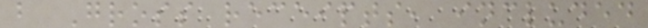b Gross receipts, included
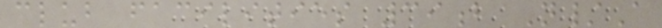club facilities 39b N/A
